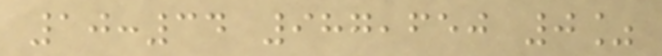10:34 987,650 0%
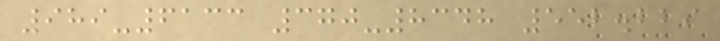989-6133 370-8348 552.229
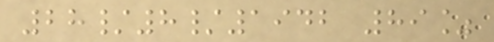28/8/1942 89%
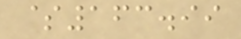$163.99
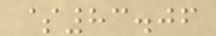$83.06
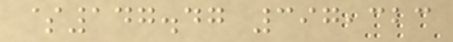$147.47 397,323
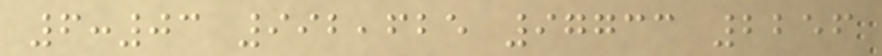6:03 992,625 97733 2256
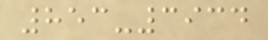853-3934
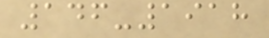146-1918
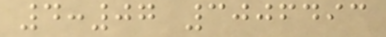4:07 3006493
